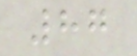87
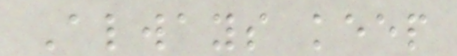Always keep
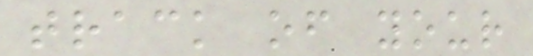track of your
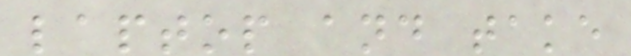laptop and take
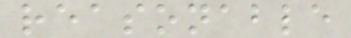reasonable
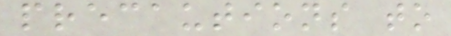precautions to
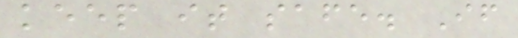keep it safe. If
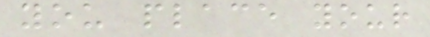you place your
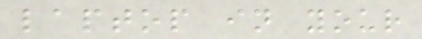laptop in your
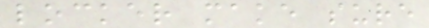locker make sure
